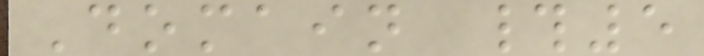Domain #5
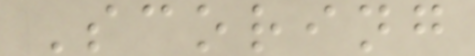Scoring
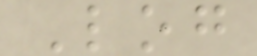Log
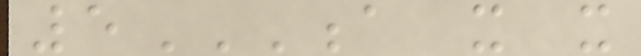5A X X
